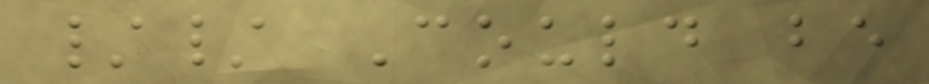// Could be
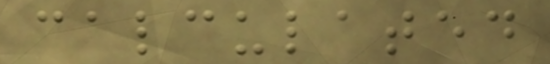calculated
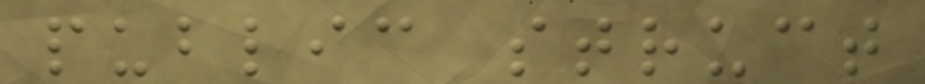public struct
